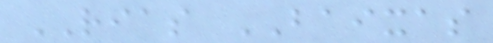RIAS BAIXAS
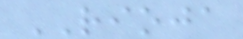RIOJA
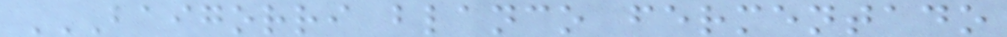BAIGORRI BLANCO FERMENTADO
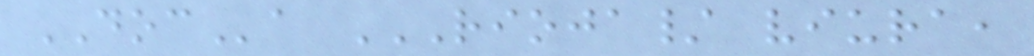DOCa RIOJA/ VIURA,
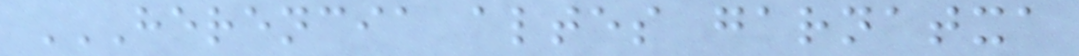HERENCIA ALTES GARNATXA
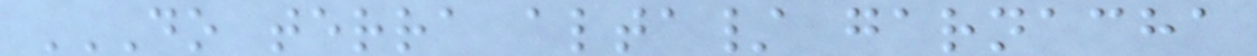DO TERRA ALTA/ GARNACHA
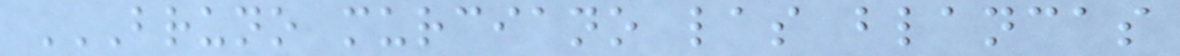BRUNO MURCIANO LAS BLANCAS
